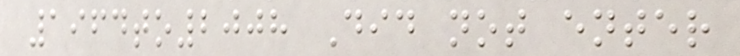1964to2008 Did not enter
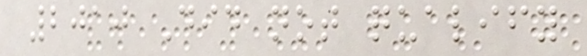2010 Did not qualify
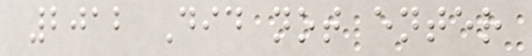2012 Did not enter
